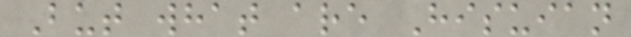But what are Hisuian
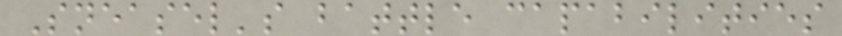Sneasel's battle capabilities
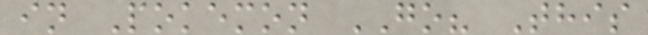in Pokemon GO? This
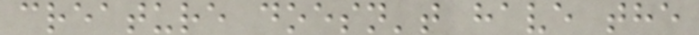creature doesn't have the
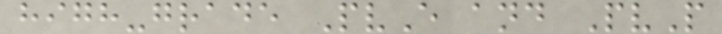high-grade PvE and PvP
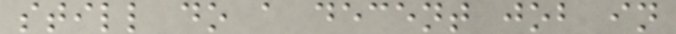still do a decent job in
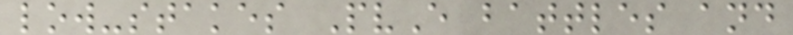low-stakes PvE battles and
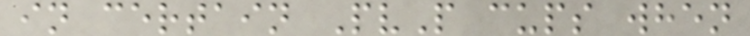in certain PvP cups when
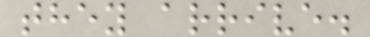they arrive.
